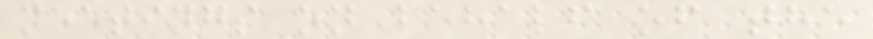meetings on behalf of the
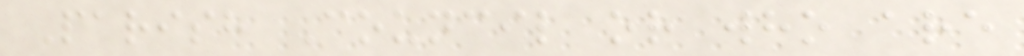Parish Council or who are
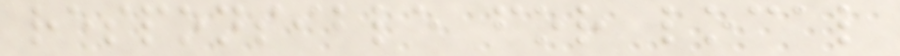responsible for local
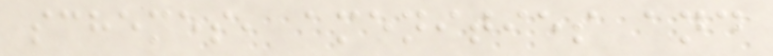schemes, amenities and
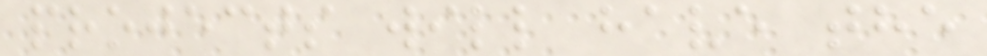projects will have the
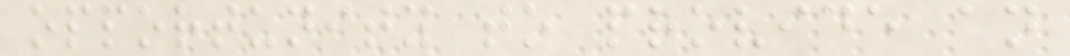opportunity to provide an
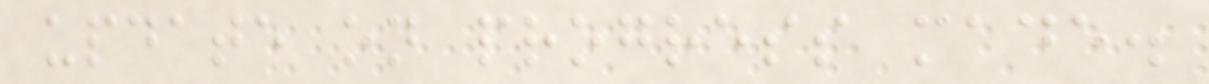update on progress made.
